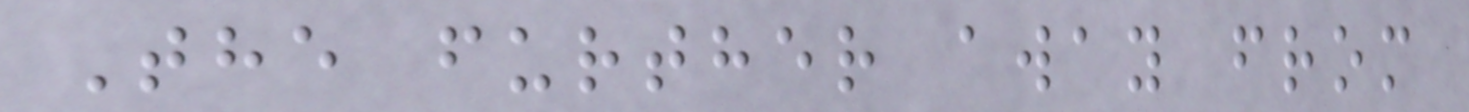The further away from
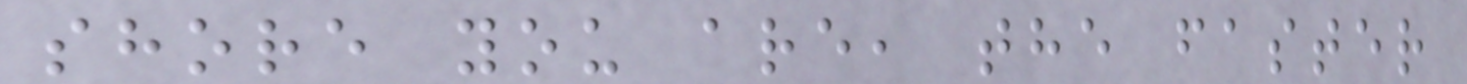shore you are, the faster
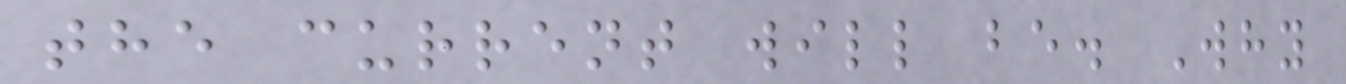the current will be. Why
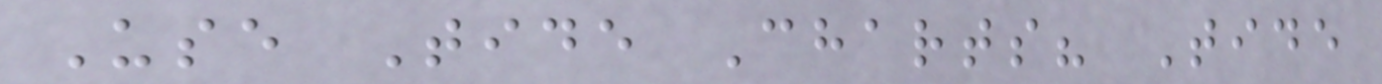Use Tide Charts? Tide
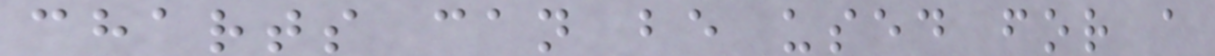charts can be used for a
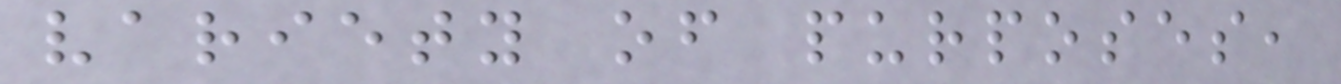variety of purposes,
